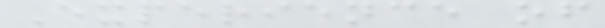Experience of
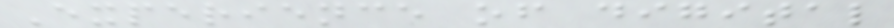Experience of digital
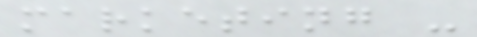marketing -
